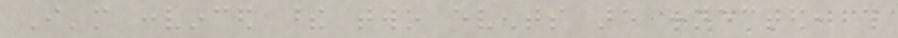I'm convinced these two events are connected, this
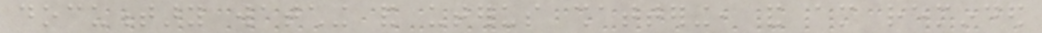documentary watching and uterus shattering, and am reminded
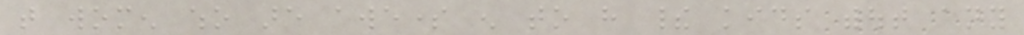that women who are awesome enough to have their kids without any
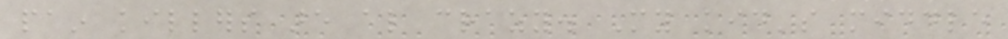pain killers are also crazy. My kid's middle
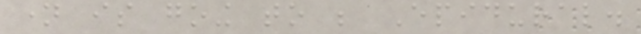name is going to be Epidural.
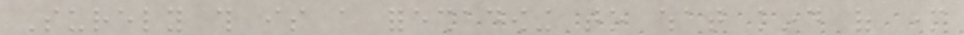Surely this is a foreshadowing to what kind of mother
